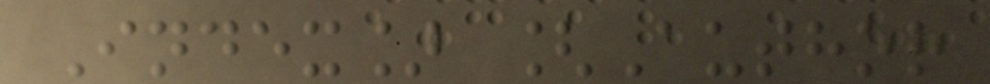Index] [Author
